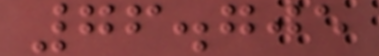76.705
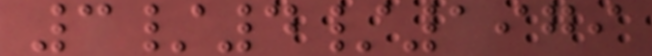3/4/1979
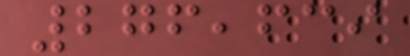276,639
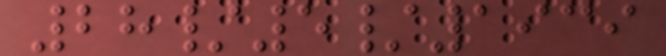28/5/1939
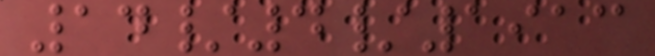14/4/1913
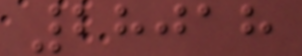28018
